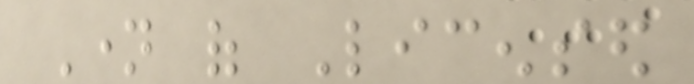Name of Licensed
